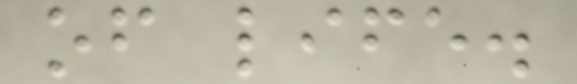of life.
